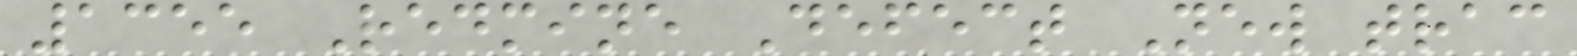1355 Redmine Defect New trac
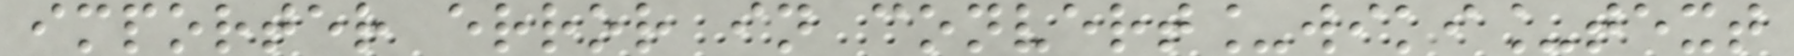importer error in convert_wiki_text
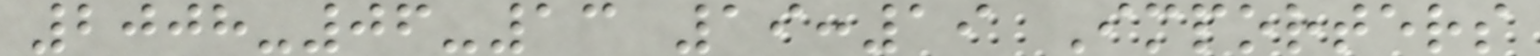2008-06-13 19:19 Importers
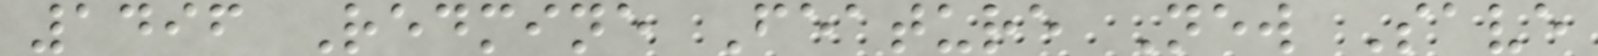1496 Redmine Feature New Save
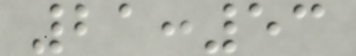21:53
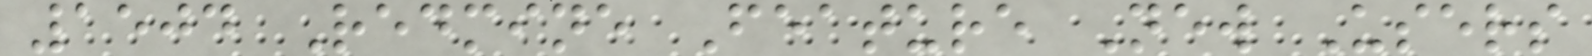1504 Redmine Feature New Users
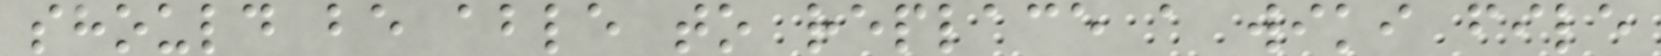should be able to replace a wiki file
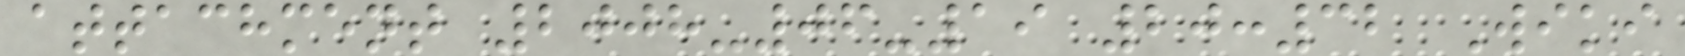attachment 2008-06-19 20:32 Wiki
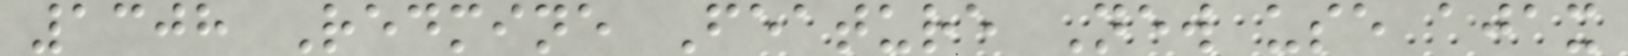1308 Redmine Feature New use ajax
